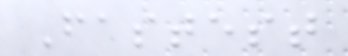Fastest
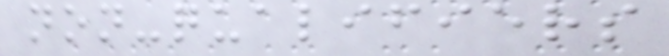non-qualifiers
